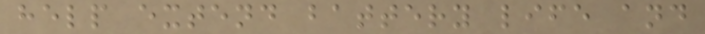help extend battery life and
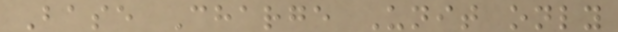Base Charge Unit only
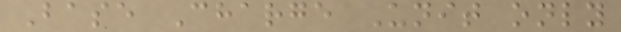Base Charge Unit only
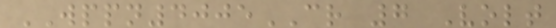WPPN4005CR 7 Volt
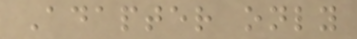Adapter only
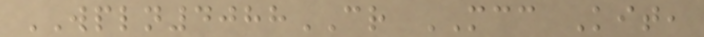WPLN4088CR MCC Kit,
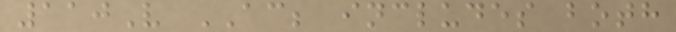110V AC; includes both
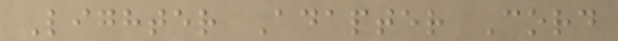Lighter Adapter Cord
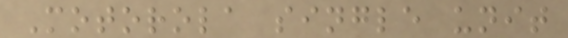Motorola single unit
